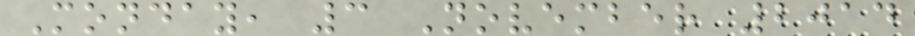Monday, 3 November 2014
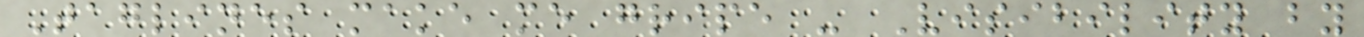Taglines make me gripe - Visibility by
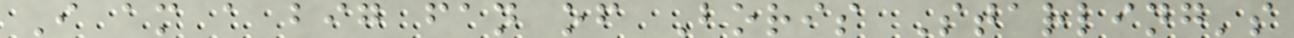I am a big fan of Boris Starling's
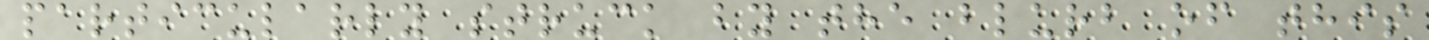particularly struck by the blurb of this
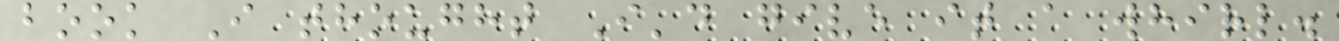book I thought I'd give it a whirl.
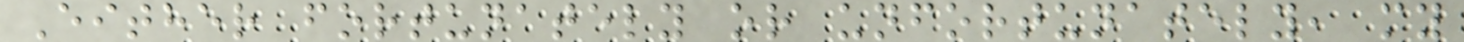Either fortunately or unfortunately, my
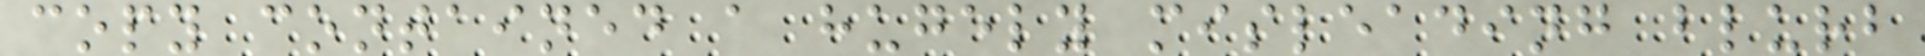copy contained a hugely misleading blurb
